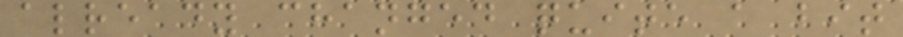already changed quite a bit
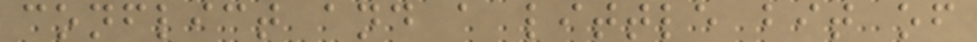conflict and a little bit of
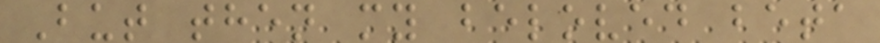But then my beloved beta
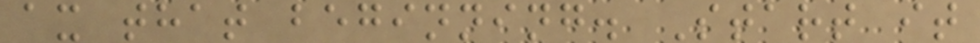ax that beginning. Start it
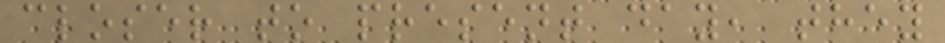closer to present day, they
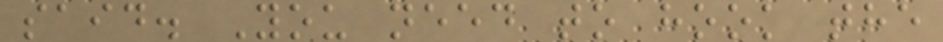said. You need to hook the
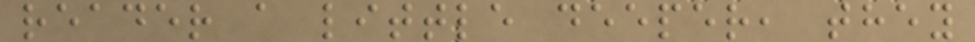reader a little deeper, they
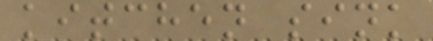kitchen sink
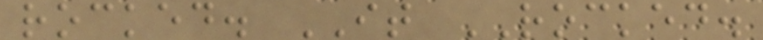rocked. IT ROCKED.
